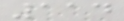114
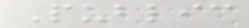Public
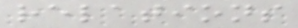relations
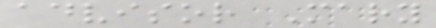advisor Mary
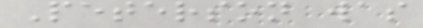Peterson was
